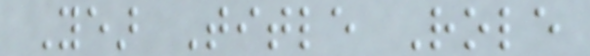Year Title Role
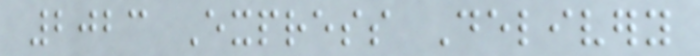2023 Express Delivery
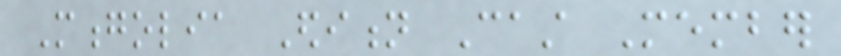Mongolia Edition Cast Member
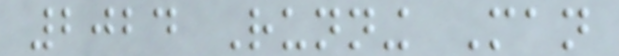2024 Running Man
